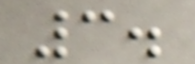3.
